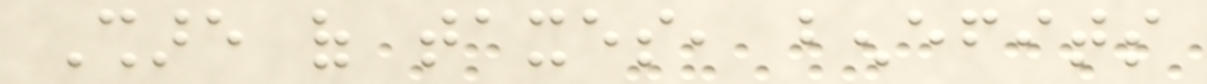Share of taxes, benefits
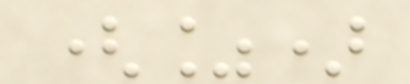(%)
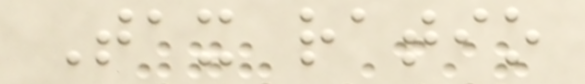Tax ratio
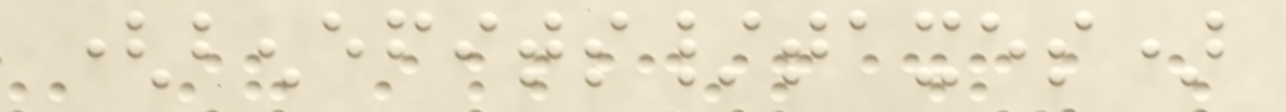(benefits/taxes)
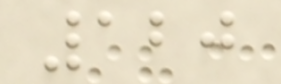120
